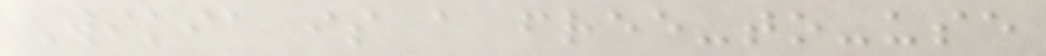Wikia is a free-to-use
